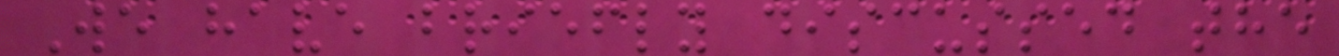We have briefly discussed the
